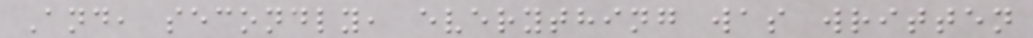And, secondly, everything was written
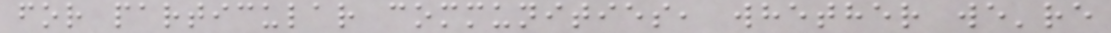for particular communities, whether we're
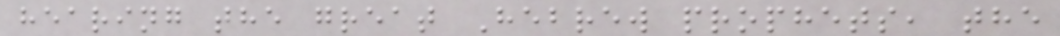hearing the great Hebrew prophets, the
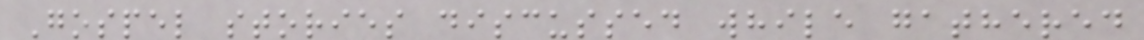Gospel stories discussed while gathered
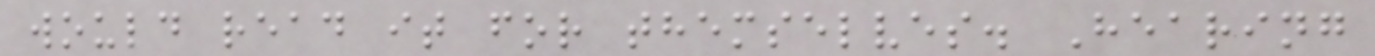would read it for themselves. Hearing
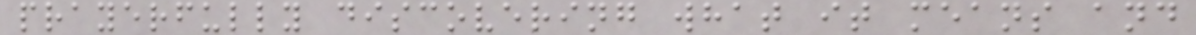prayerfully discovering what it means and
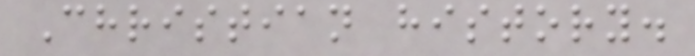Christian history.
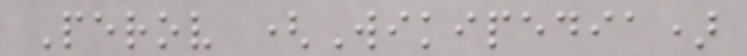Perov (Wikipedia)
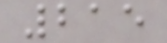215
